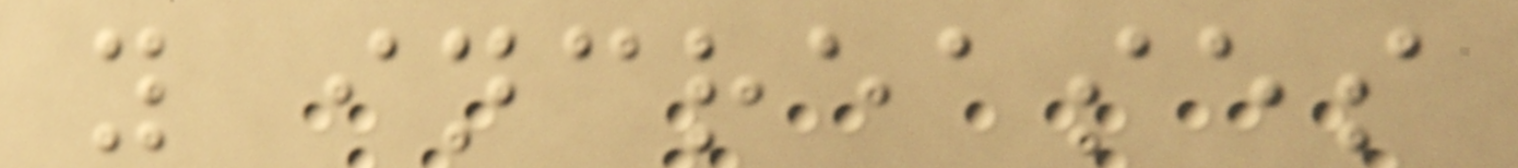y increases
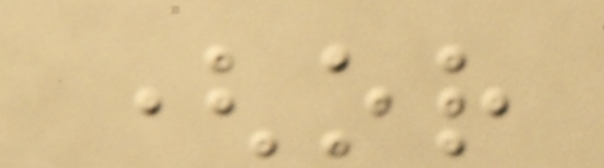(or
